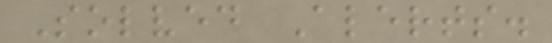Solved Alerts.
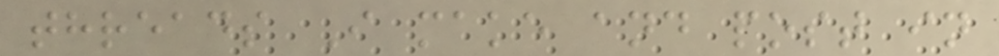threads I make and post in
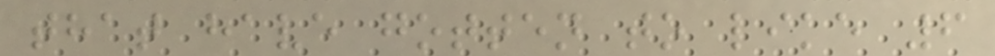that have gotten to like 6
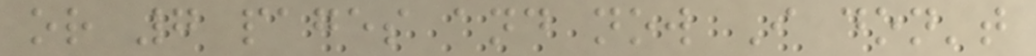or 7 pages and now I don't
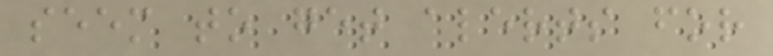seem to get alerts for
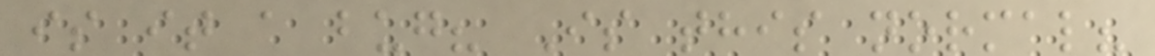is it a bug? Is this normal?
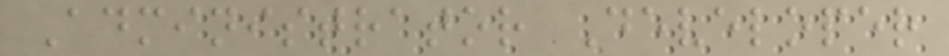Administrator Developer
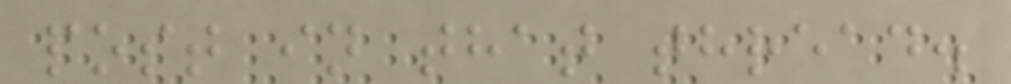post in that thread.
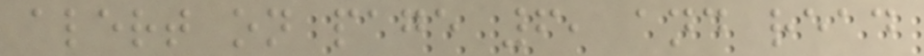alert on page 6, and read
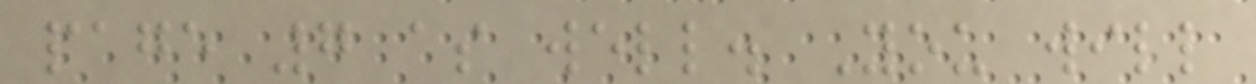page 7 as well. You will
